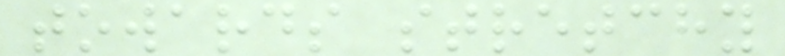towards stretchy
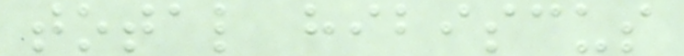total hibiscus
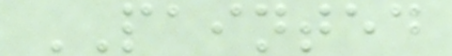PAINTED
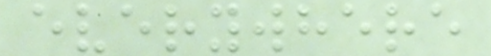everywhere
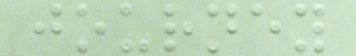journey
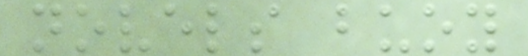novels buoy
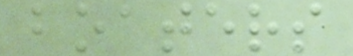boaters
